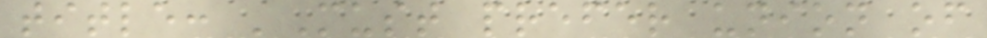title: 'Must prefer union of
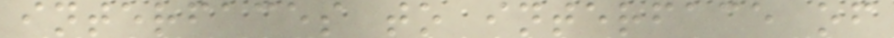interfaces to interface of
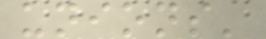unions'
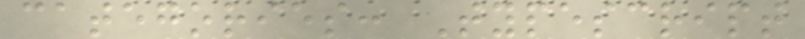categories: Typescript
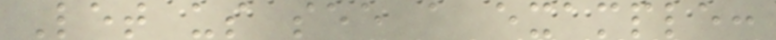Let us see a example:
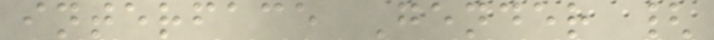interface Gender {
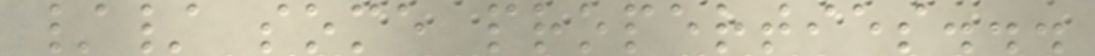// some properties...
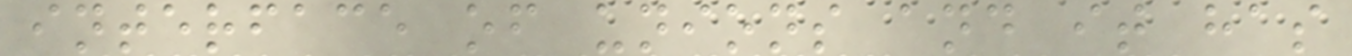interface of unions and it has
